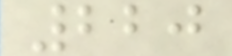220
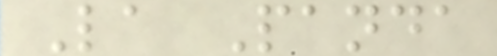La Panda
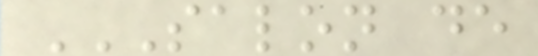SALON DE
